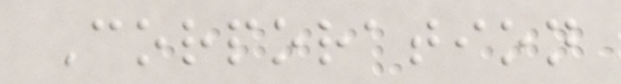Corporation
